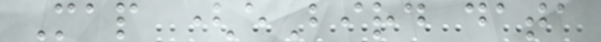Map (eBird data
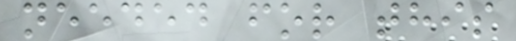needed for this
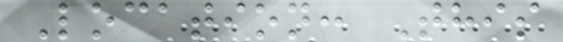Location: This
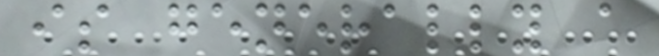is generally a
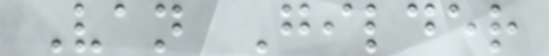Van Gilder
